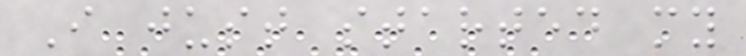I just started my
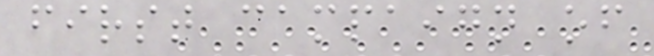first campaign of
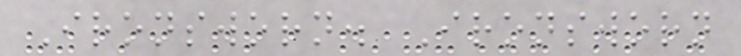Ironsworn. Ironsworn
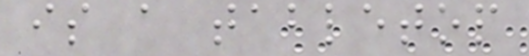is a tabletop
